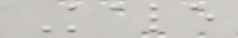Kale
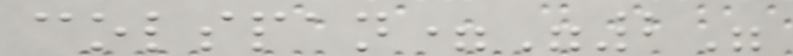colspan="2"
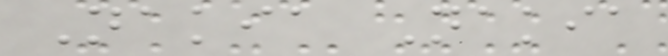Nakia Nakia
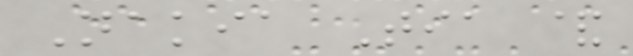Nakia Tia &
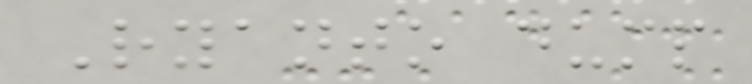Ryanto dump
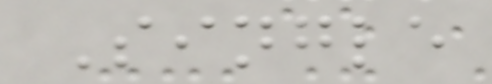Single
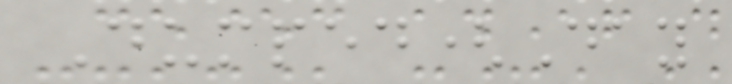Dumped(Day
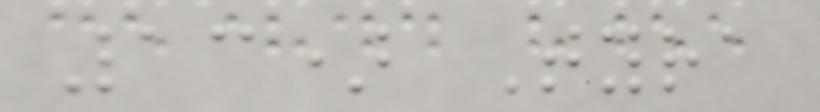13) Tyra
